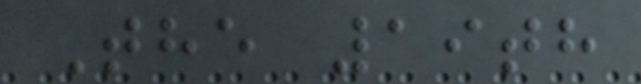The 19th
